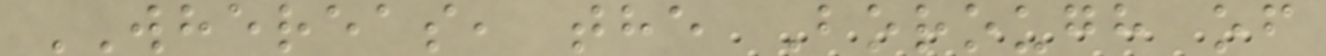WHEREAS, the Borough of
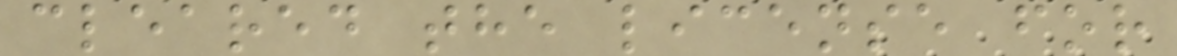cleared the license for
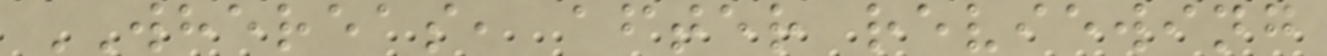WHEREAS, after reviewing
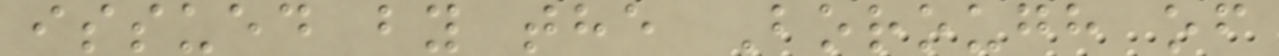issued by the Borough of
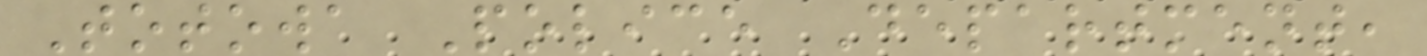Totowa Police Department,
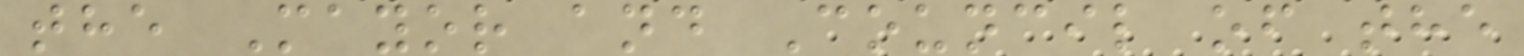the Mayor and Council of the
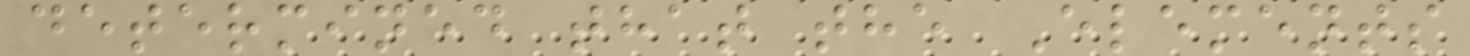determined that the Elements
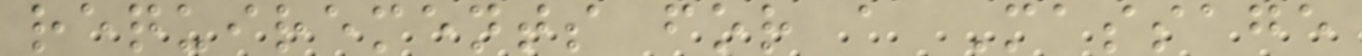requirements for a Massage
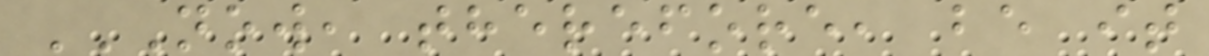NOW, THEREFORE, BE IT
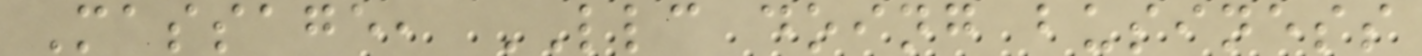Massage, LLC doing business
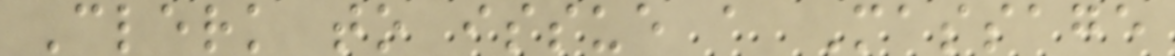Clerk to issue a Massage
